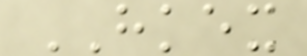HKEX
